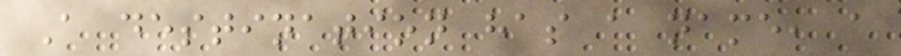A destination has a name, a
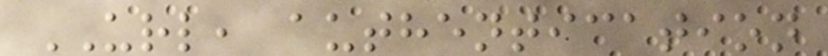URL, authentication
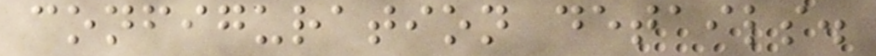configuration details.
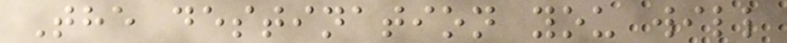The destination you will
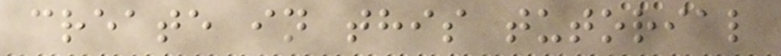create in this tutorial
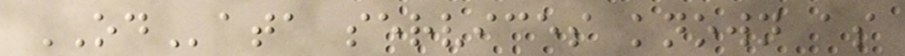OData services known as
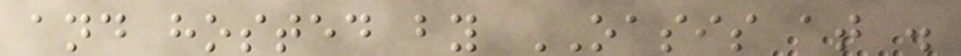and hosted by OASIS at .
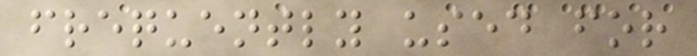frequently used for
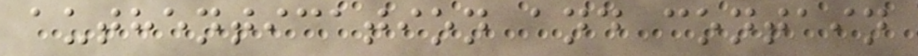authentication and contain
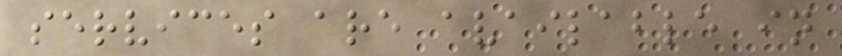services are available in
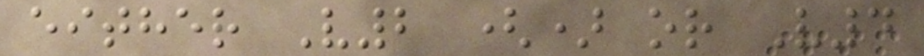either V2 () or V4
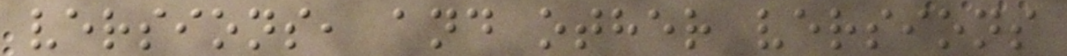versions, and other versions
